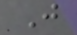J
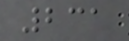231
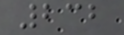232
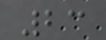23
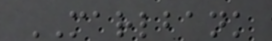MARLBANK
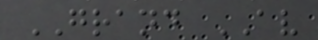GRAND AV
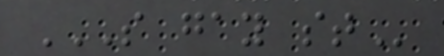S GAY ST
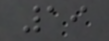19
